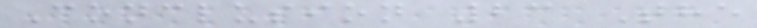Conclusion 23 The
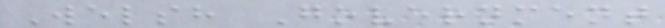Welsh Government
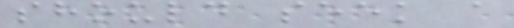should seek a
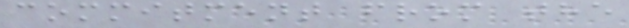commitment from the
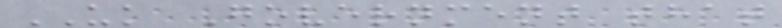UK Government that
